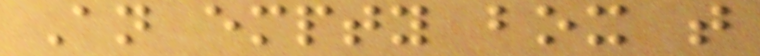An empty box that
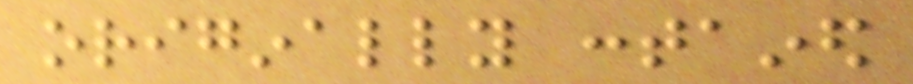originally contained
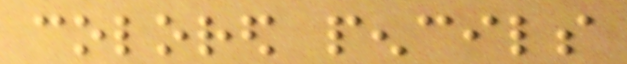colored pencils
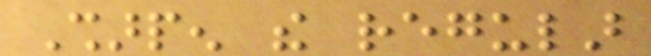Sharpen the regular
